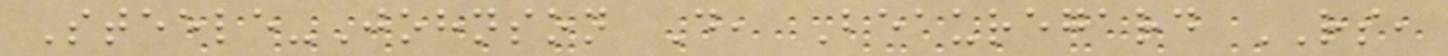Steele-Johnson D, Beauregard RS,
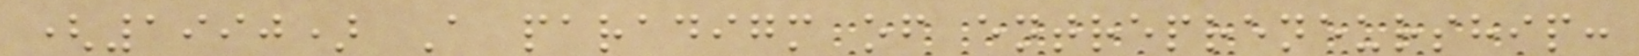(1990) A paradigm of entrepreneurship:
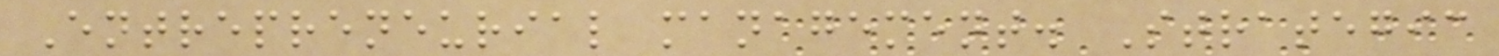Entrepreneurial management. Strategic
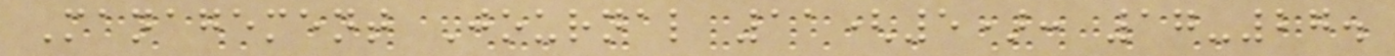Management Journal 11(5): 17-27.
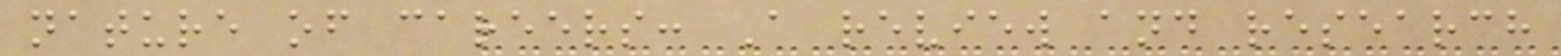nature of careers: A review and research
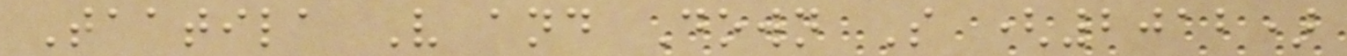Taatila V and Down S (2012)
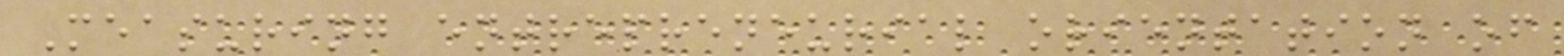Measuring entrepreneurial orientation of
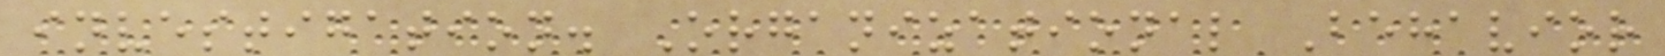investigation. Organizational Behavior
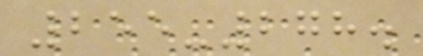255-278.
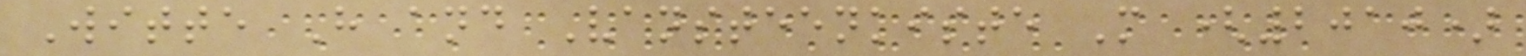Witte H and Vansteenkiste M (2010)
